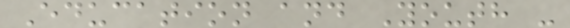Education and Youth -
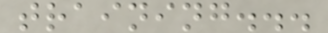training...
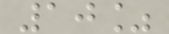10%
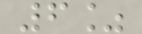6%
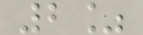2%
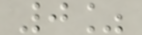0%
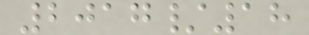2017/18
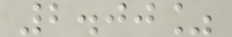2.00%
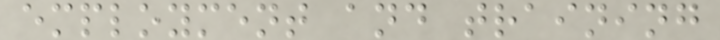employment and training
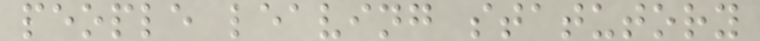people leaving statutory
